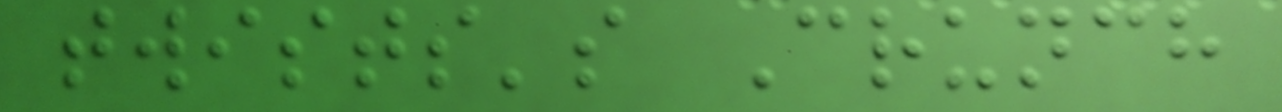twists's Crunch
